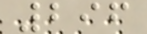296
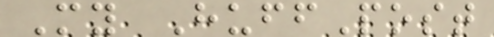My HuffPost
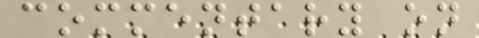commentary on
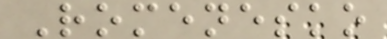Romenesko
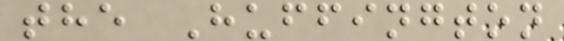the Huffington
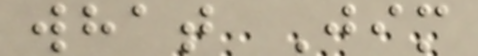what Jim
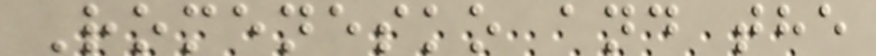Romenesko and the
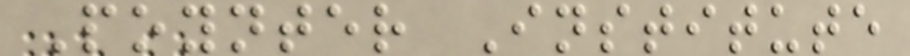Poynter Institute
